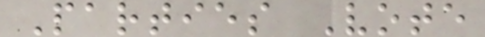Parties Vote
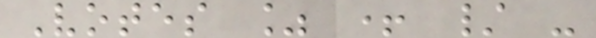Votes % + / -
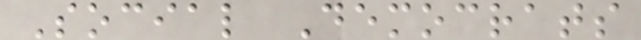Social Democrats
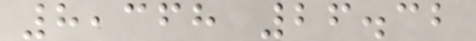8,368 26.32
